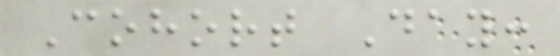Cohort Day:
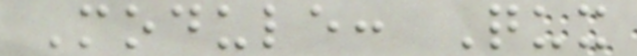Module: Qux
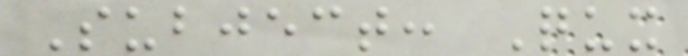Subject: Qux
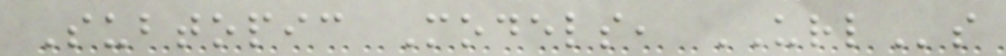Subtopic Models, URLs
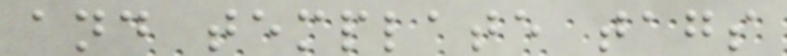and template tags
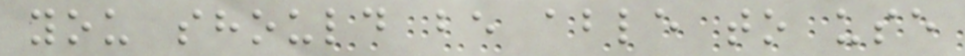you should be able to use
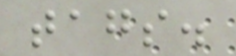tags.
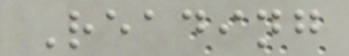Reading
